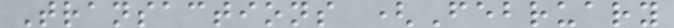Transactions (February
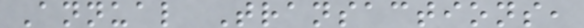Annual Transactions,
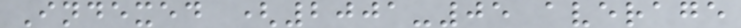Indexed (2001-05 average
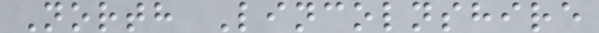North Lincolnshire
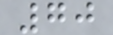70
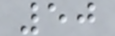50
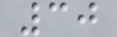30
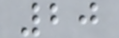20
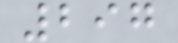297
